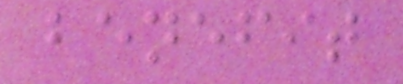benefit
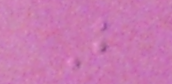B
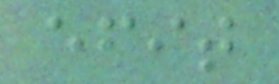efit
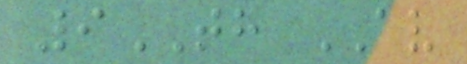9TH AV
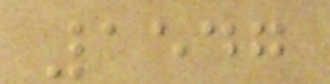1547
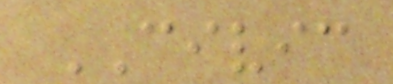CIVIC
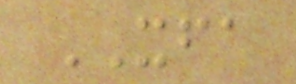XFA
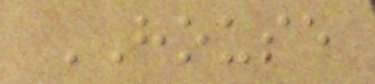HOUSE
